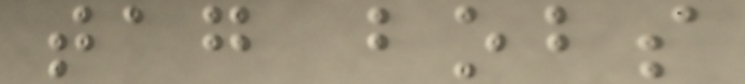tag bobs
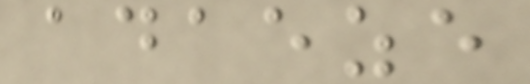adaeze
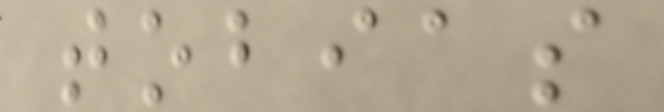tobias
